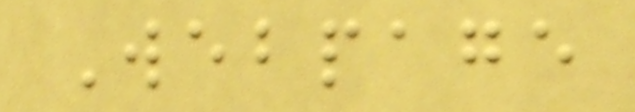Webpage
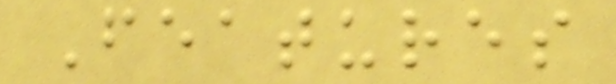Features
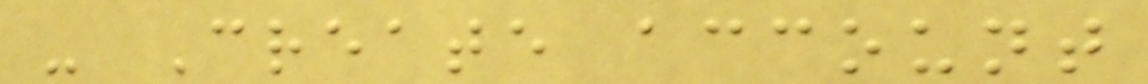- Create account
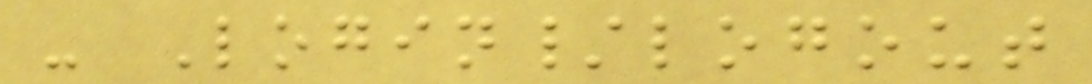- Login/logout
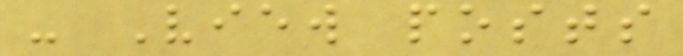- View posts
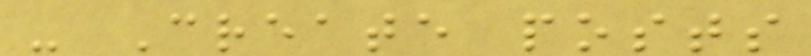- Create posts
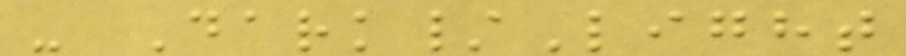- Dark/Light
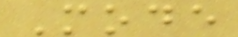Mode
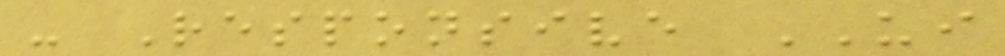- Responsive UI
